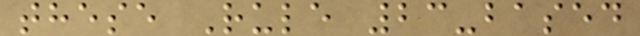these Rule 23-based
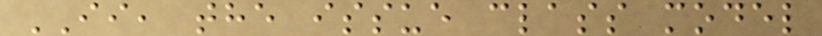II, the issue class model
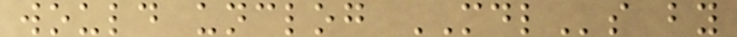would unclog MDLs by
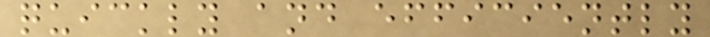quickly and efficiently
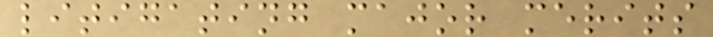litigating major merits
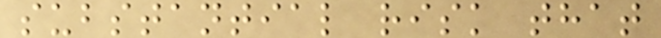substantial risk that
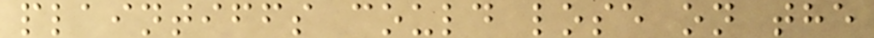plaintiffs could lose on the
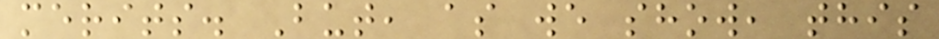merits. But, as we show, this
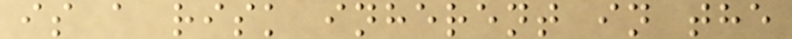is a risk inherent in the
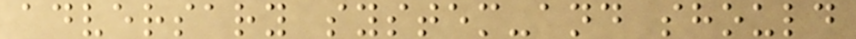adversary system-and should
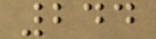244
